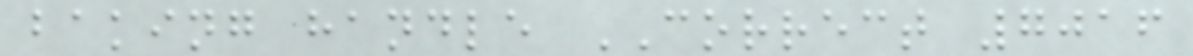baking handle CORRECT 7016
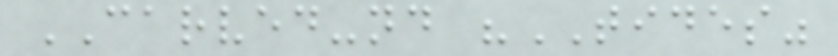CARVED-nd "TIDES"
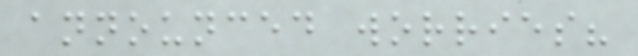announced worries?
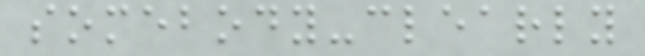somebody-clearly
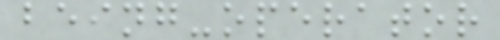being-operator
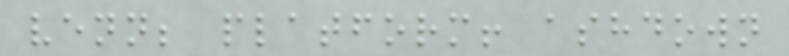venn; platform! ashdown
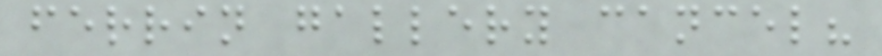ferrin gallery cancel?
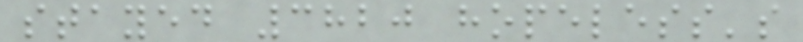stayed 3820 hopeless's
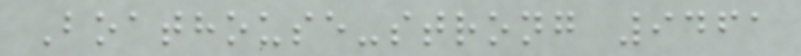Boathouse-strong 9461
